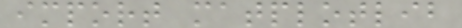import matplotlib
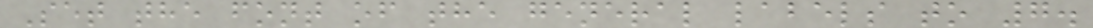Set the font of the general labels to 7.
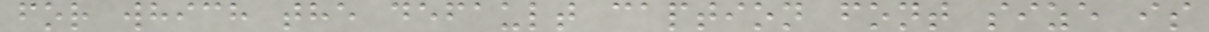for which the default caption font size is
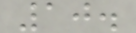10.
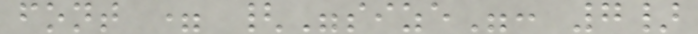font = {"size": 7}
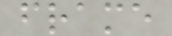frame
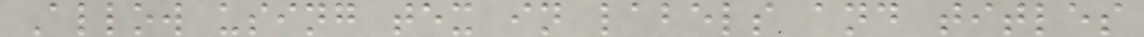Allow using tex in labels and titles
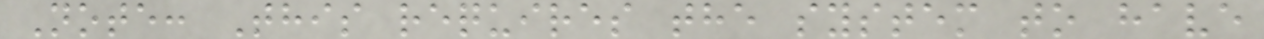Note: This requires the system to have
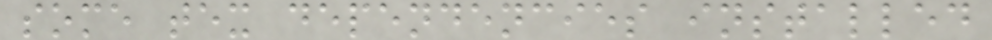some tex dependencies installed
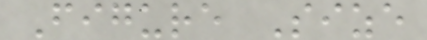Figure Size
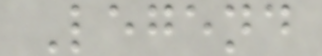Legend
